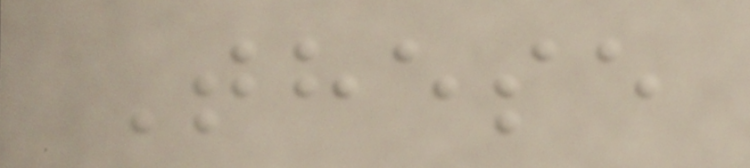These
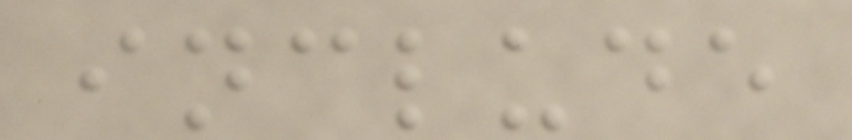include
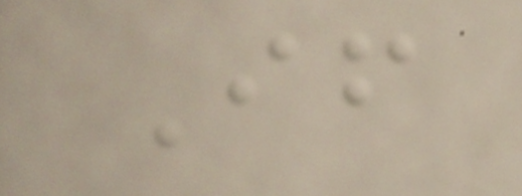If
